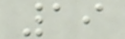19
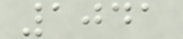1041
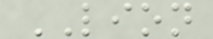LION
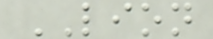LION
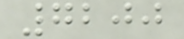7200
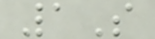1S
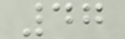47
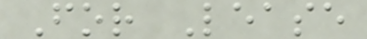For Lease
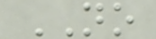NO
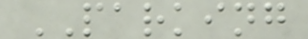PARKING
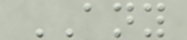ANY
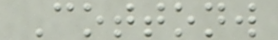Cottonw
